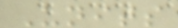Units
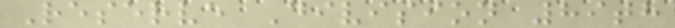Reserve Division 89th
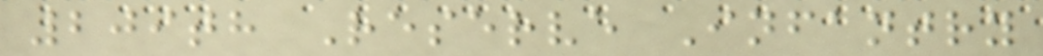209th Reserve Infantry
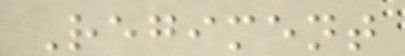Regiment
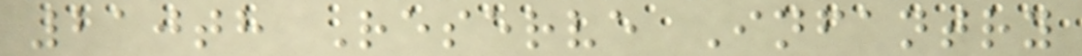210th Reserve Infantry
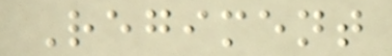Regiment
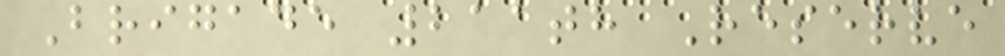Brigade 211th Reserve
